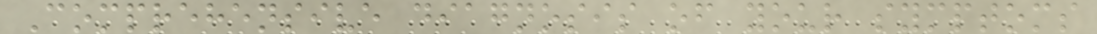Comprehensive diagnosis of your symptoms
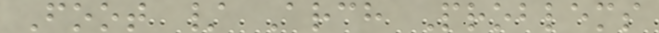Foot / Arch Problems
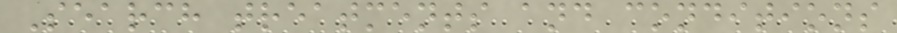Search treatments and conditions
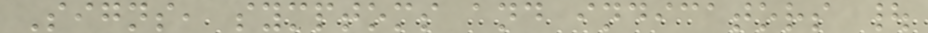Signs, symptoms and indicators |
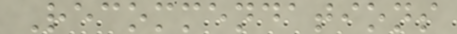Recommendations
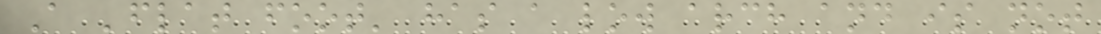A 'flat foot' has a low arch and is not
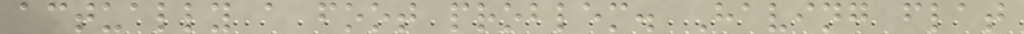actually a foot problem. Having flat
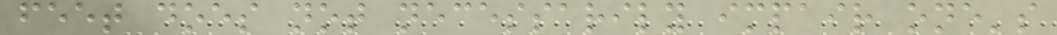feet does not necessarily impair one's
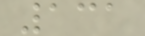131
